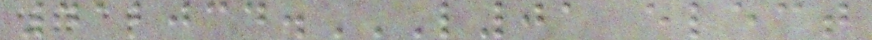412034.L01 ELECT
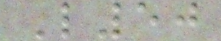L50
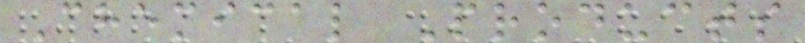Chemical Products
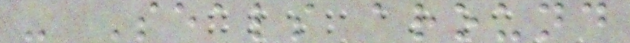- Seals around
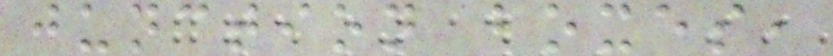junction boxes,
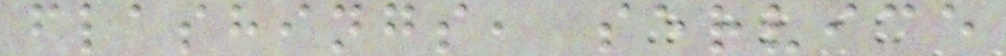flashings, service
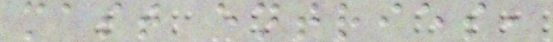mast entries,
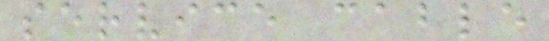service cable
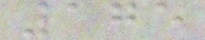175
